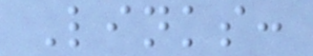Links:
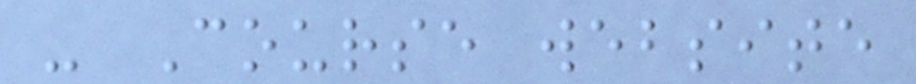- Course website
